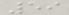59
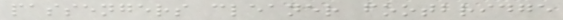passengers cleaner footbridge
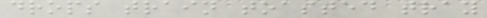drops train toasted tray
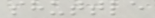shuttle
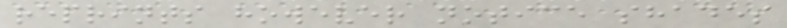reprints however notice shades
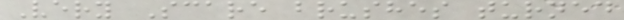Very Scare brushes turned
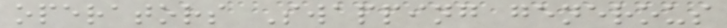operators Swapping generous
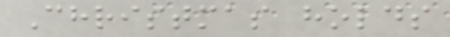Christmas holds
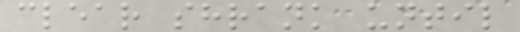clear shrank until
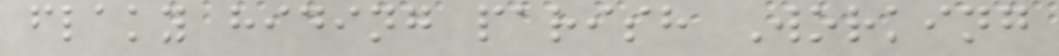flaky hiding parish Working
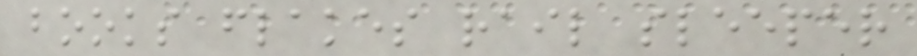books flakes rail sleeper
